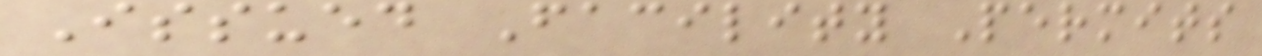Issued Facility Permits
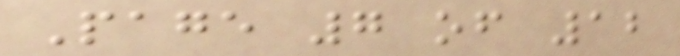Page 7 of 12
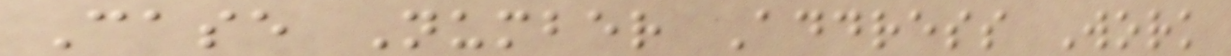Case Number Address Work
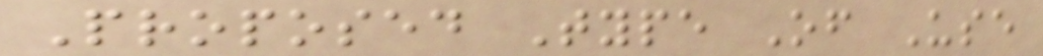Proposed Type Of Use
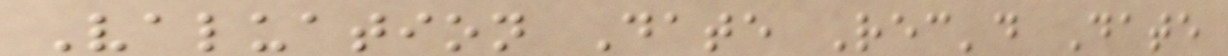Valuation Date Rec'd Date
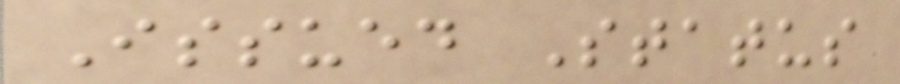Issued Status
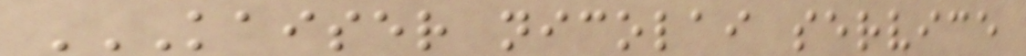KAISER NICOLAI SERVICE
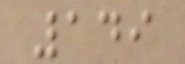149
